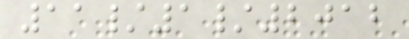11/1/2012
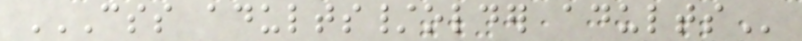CSS ADULTS/OLDER ADULTS
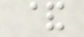&
